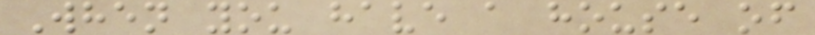When you have a house of
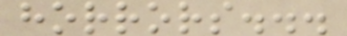horrors...
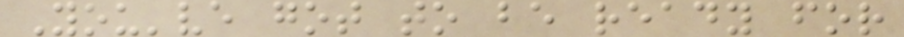You've got to be ready for
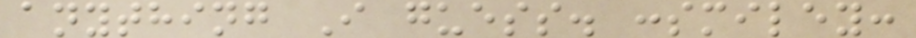anything I guess. :smiley:
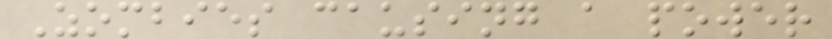Zombies causing a power
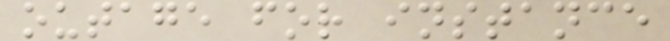outage for instance
